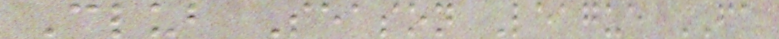Club Season League FA
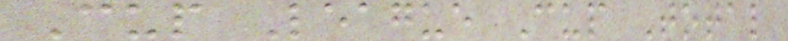Cup League Cup Total
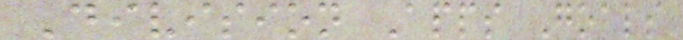Division Apps Goals
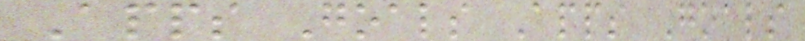Apps Goals Apps Goals
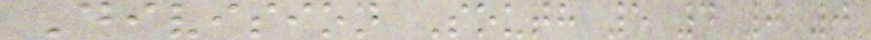Division South 5 4 0 0
